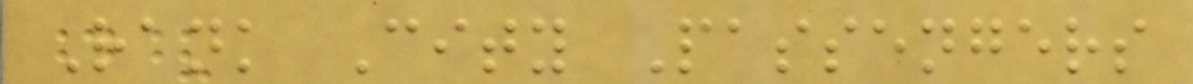Rank City Passengers
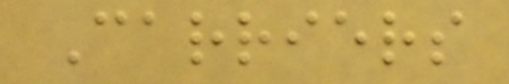Carriers
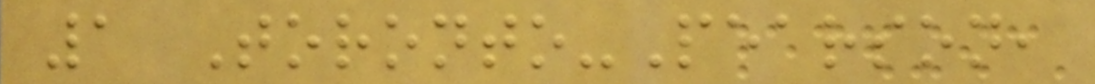1 Toronto-Pearson,
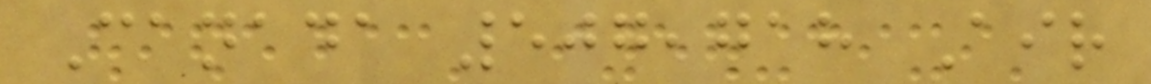Canada 507,718 Air
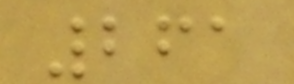261
